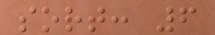sort: 6
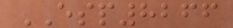ESP8266
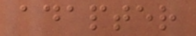adapter
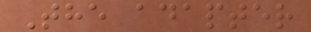The adapter
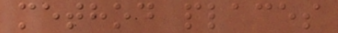method places
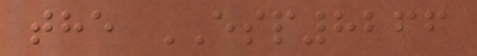the ESP8266
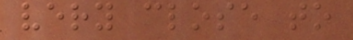very close to
